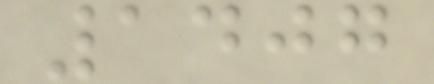1407
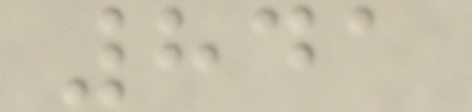841
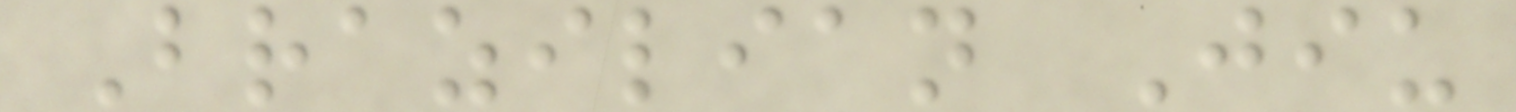Brazilian Jiu
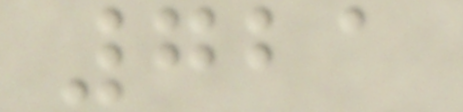721
